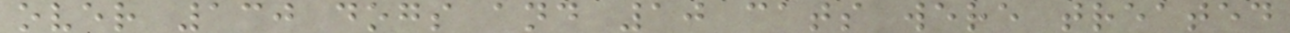over 130 dogs and 10 cats were treated
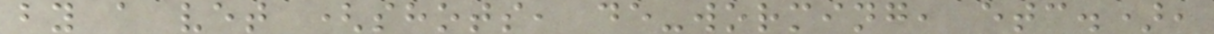by a vet (shots, de-worming, etc.),
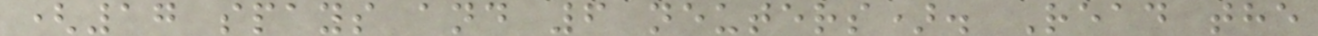(17 spays and 6 neuters). Read the
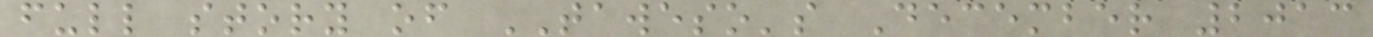full story of TAWESO's December 2013
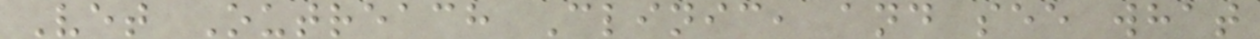Vet Outreach Clinic, and see what
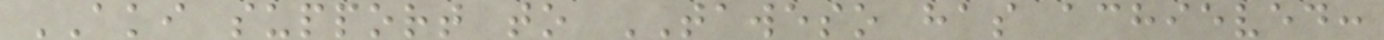AKI support to TAWESO has achieved:
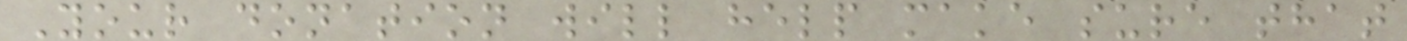Your donation will help make sure that
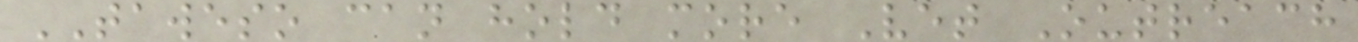TAWESO can hold more Vet Outreach
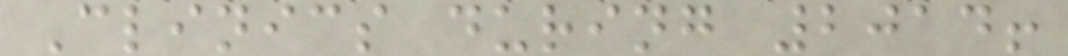Clinics during 2014!
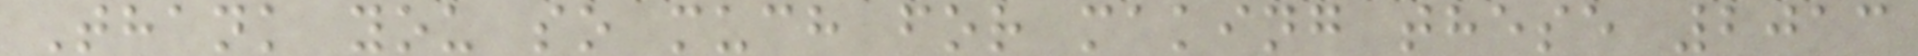Thank you so much for making these 2013
